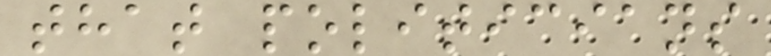that politicians
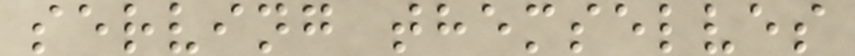serving themselves
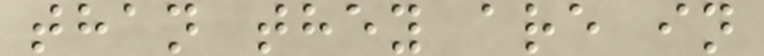than they are in
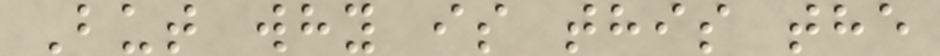But why is this the
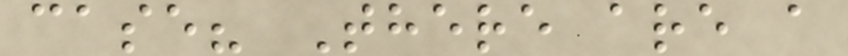case? There are a
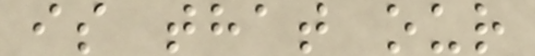is that our
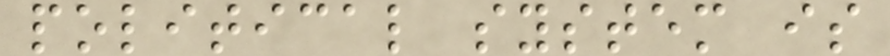political system is
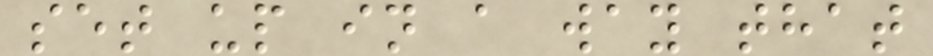set up in a way that
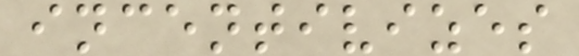incentivizes
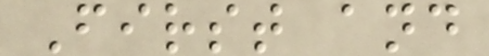First and
